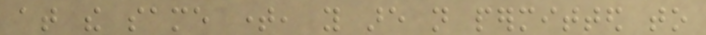at the same time, you are not permitted to
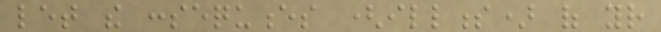let the consequences (illness) of your
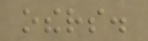others.
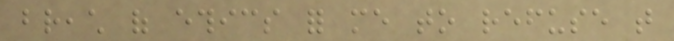breach of ethics for me to refuse that
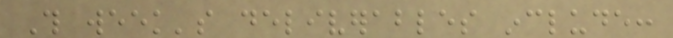This week's deliverables include:
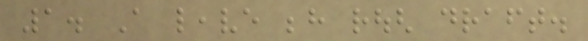1. A leave behind rough draft.
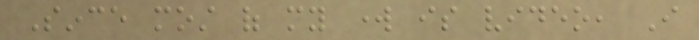Since most of my work is video, I
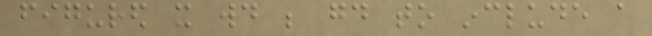figured it would be good to include a
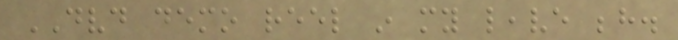DVD demo reel in my leave behind.
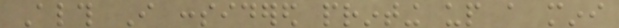Although I considered printing up a mini
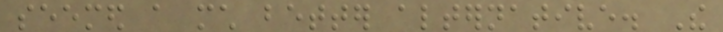seemed a much better alternative. The
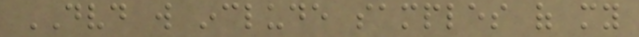DVD will include samples of my
